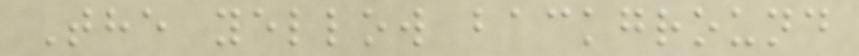The yellow background
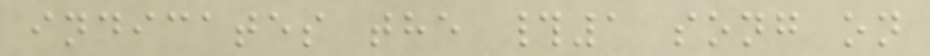indicates the #1 song on
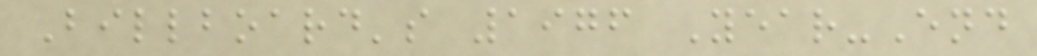Billboard's 1976 Year-End
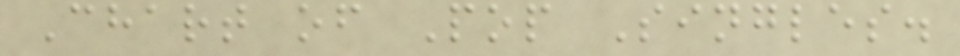Chart of Pop Singles.
